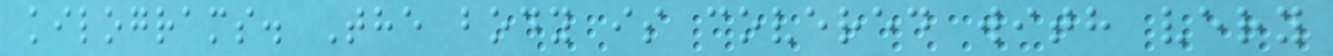kilograms. The body is covered with very
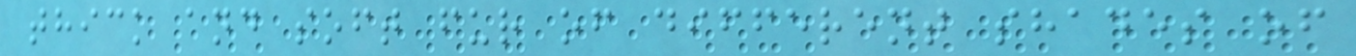thick and soft fur of different shades of
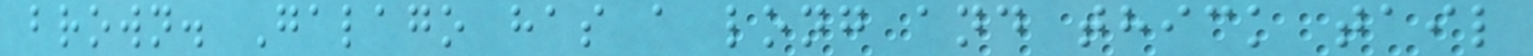brown. Galago has a long and thick tail
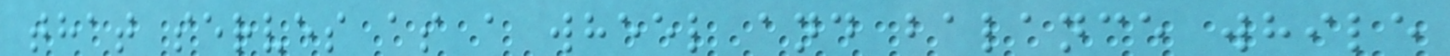that serves as a wheel and balance while
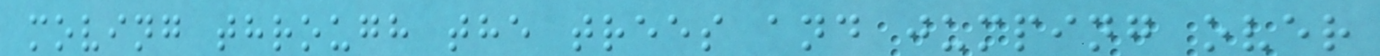moving through the trees and jumping over
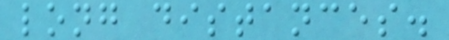long distances.
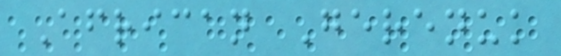African Gerenuk
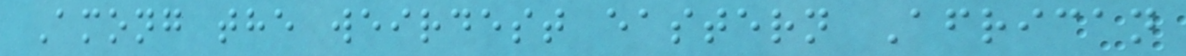Among the weirdest eastern African
